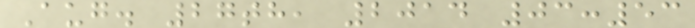Aug. 27th, 2014 03:53
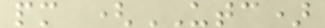pm (UTC)
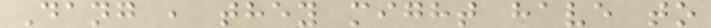Dang , they might have to
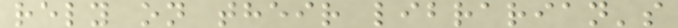rely on their librarian's
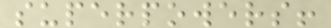superpowers!
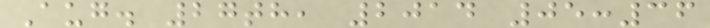Aug. 27th, 2014 05:36
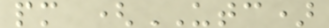pm (UTC)
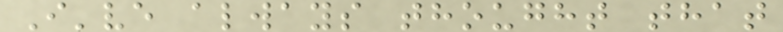I've always thought that
